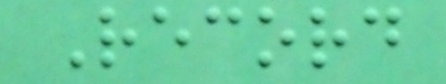Record
